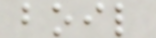boil
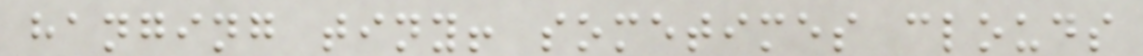hanging tiny! sometimes clouds
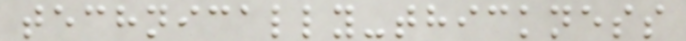technically-thickness
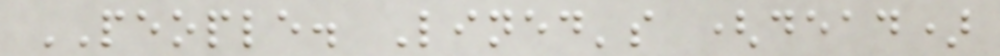PEOPLE. Lined's (dead)
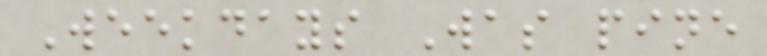Weekdays Was pine
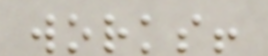works!
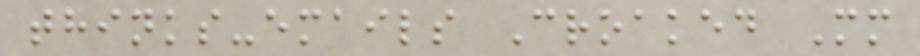thinks-emails Croaked Mm
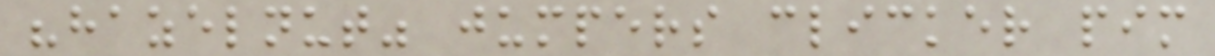"hazelnut" jumpers clicker pim
